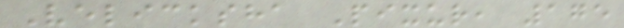Velicksha Pixur, 175
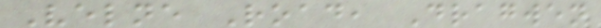Velne Road, Dragwen
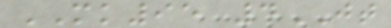MK95 4JT
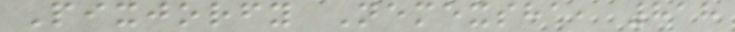Pixjorfy Nemexsha, 818
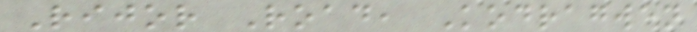Rijor Road, Kodragwen
